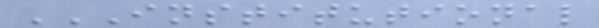INSTITUTIONAL
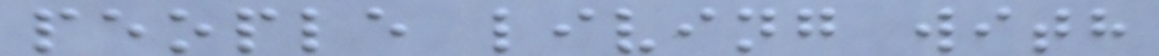people living with
